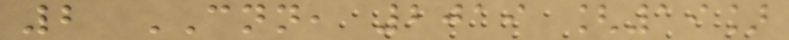2 CNN, 2019 [19]
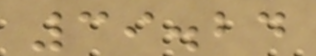39.24
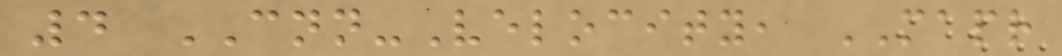4 CNN-Velocity, MAPR
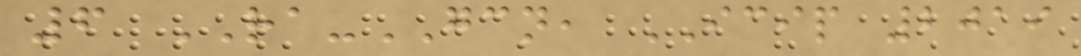6 RA-GCN, ICIP 2019
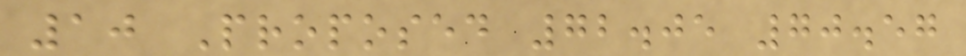10 Proposed 72.05 70.57
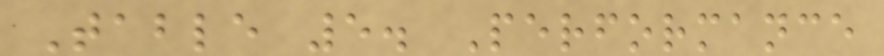Table 5. Performance
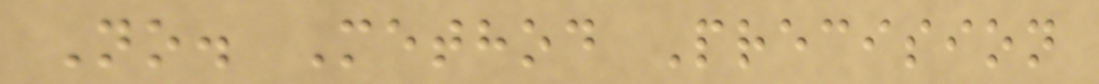No. Method Precision
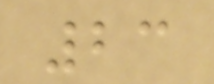23
